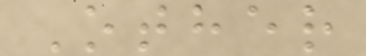Other
